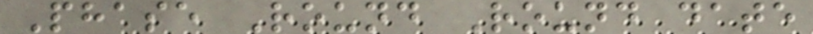Phase Round Round date
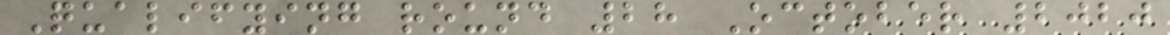Qualifying round 28 October 2020
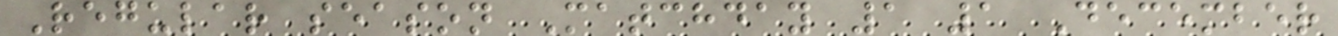Regular season Matchday 1 1 December
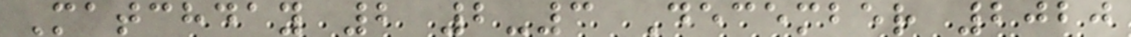Matchday 2 2-3 December 2020
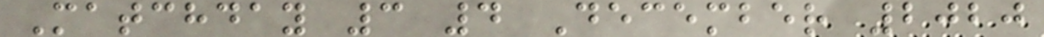Matchday 3 4 December 2020
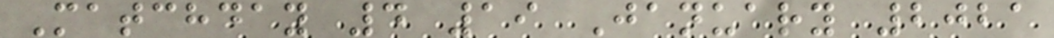Matchday 4 19 January 2021
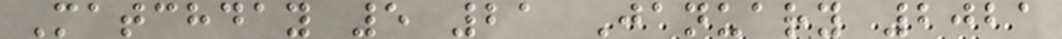Matchday 5 21 January 2021
